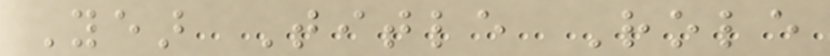Year Title Role
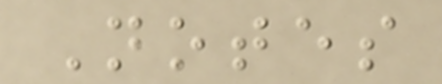Notes
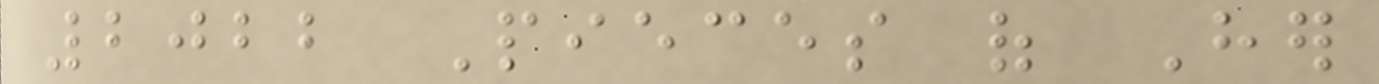2022 Pieces of Her
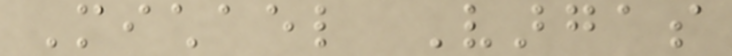Michael Vargas
